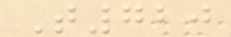T720
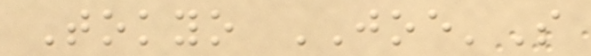Tokyo JOE'S
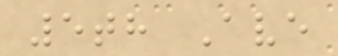5th Ave
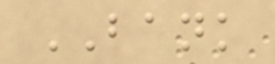BANK
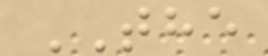THE
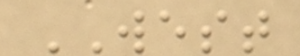WEST
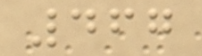467
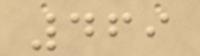469
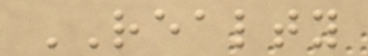REALTY
